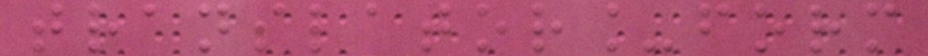translator_form
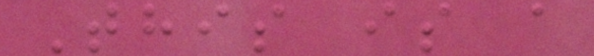This is a
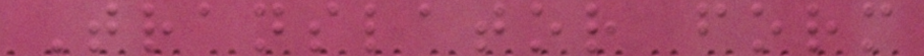Translator form
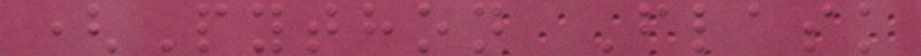(Python Flask
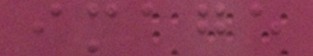image
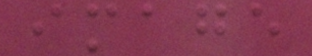image
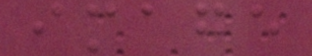image
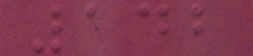142
